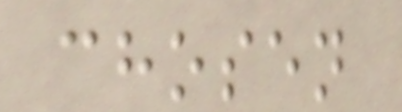chosen
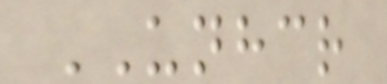UNHCR
